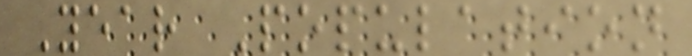Year Population
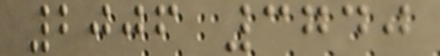2006 3740
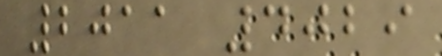2011 4029
